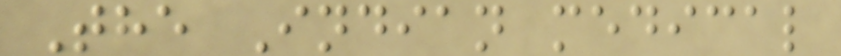The Indian medical
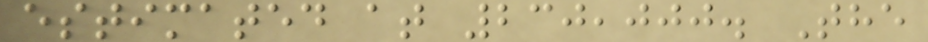estimated at 230,000. The
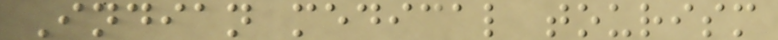Indian medical tourism
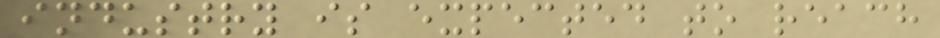industry is expected to reach
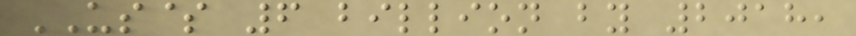US$ 6 billion by 2018,
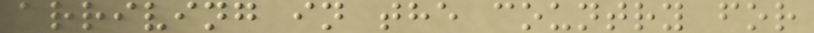arriving in the country for
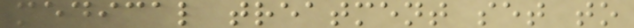medical treatment set to
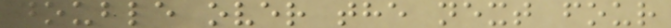double over the next four
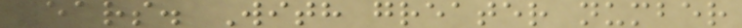years. With greater number
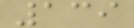139
